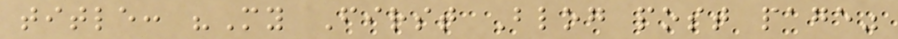title: "My First Blog post page"
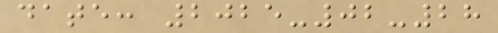date: 2025-02-28
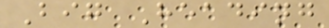Big Heading
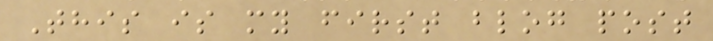This is my first blog post
